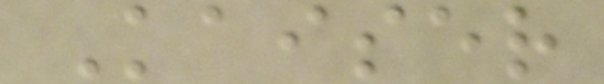Kaiser
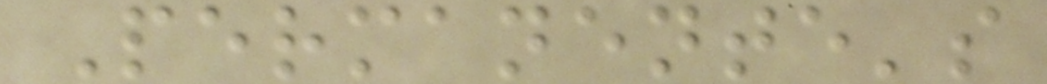Permanente's
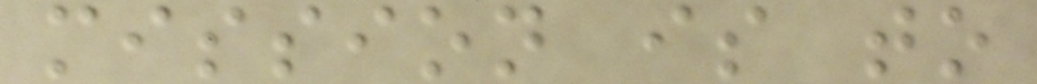mission is to
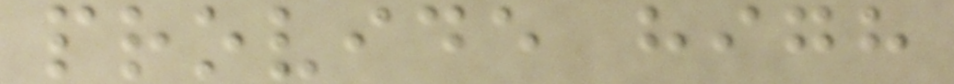provide high
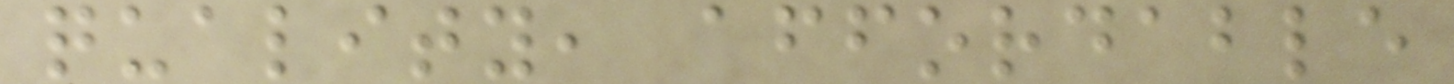quality, affordable
